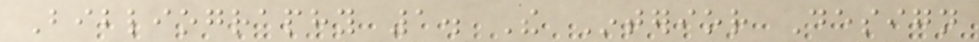Bibliography 1. The Interior Design
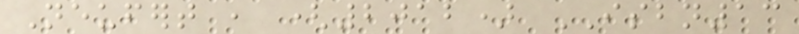Neufert , (2012) ISBN13
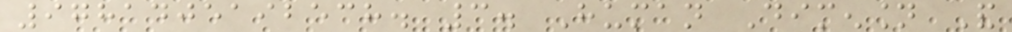9781405192538. 3. Human Dimension And
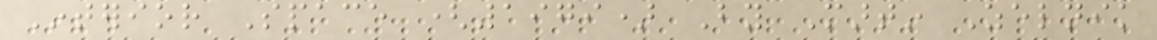Interior Space (1979) By Martin Zelnik
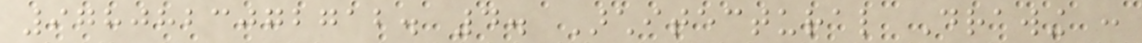9780823072712. 4. Architectural Drawing :
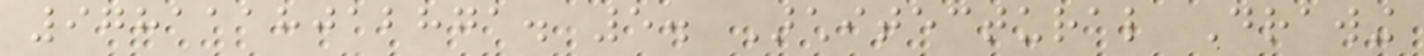9781118012871. 5. Architectural Drawing
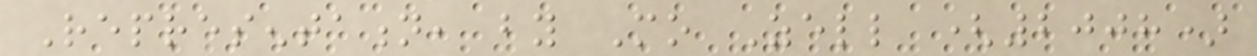Representation, by Mo Zell (2008)
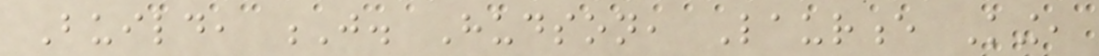Build, J. Hudson, Laurence King,
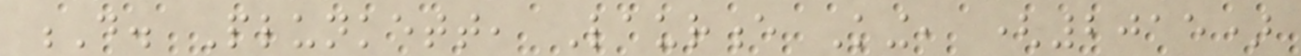D. Plunkett, Laurence King, (2015)
